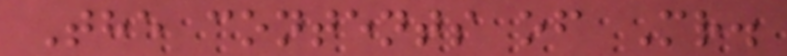The contents of Mr.
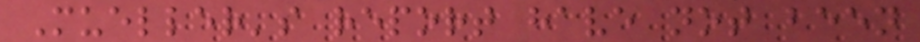Mueller's report have not been
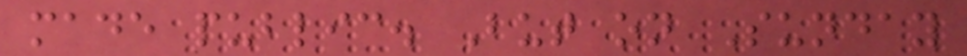made public. But on Sunday
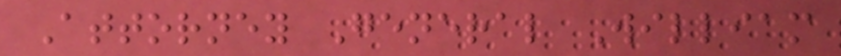Attorney General William
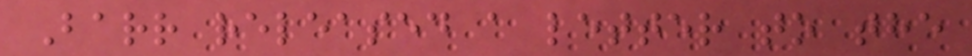Barr released a letter to the
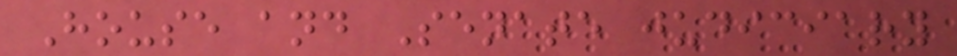House and Senate judiciary
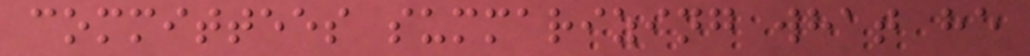committees summarizing what he
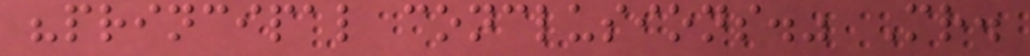"principal conclusions." Mr.
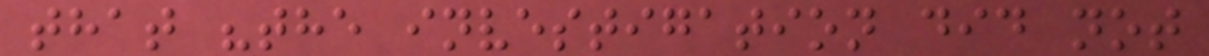that "the investigation did not
